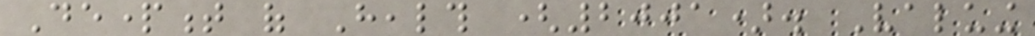Department of Health (2001). Valuing
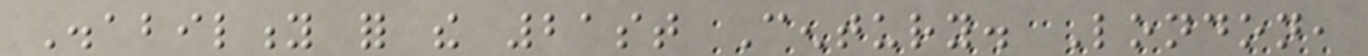Disability for the 21st Century. London,
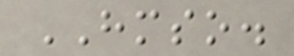HMSO.
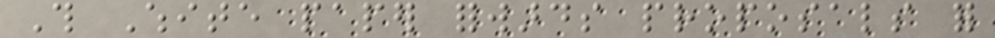This White paper forwards proposals for
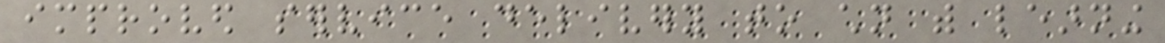improved service delivery to children with learning
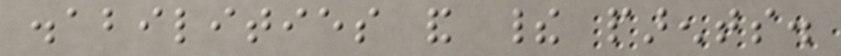disabilities and their parents.
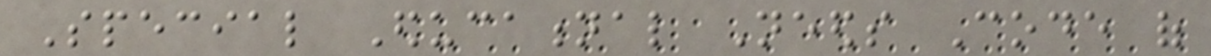Special Educational Needs Code of
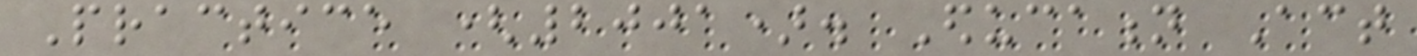Practice (2001). Education Act
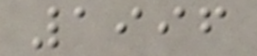1996
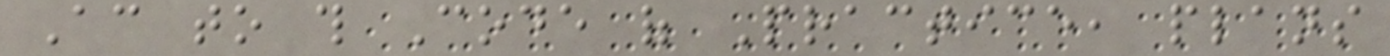According to this Code of Practice, plans
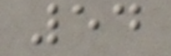54
